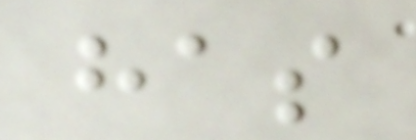has
